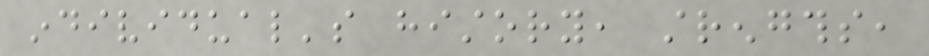individual's history, strengths,
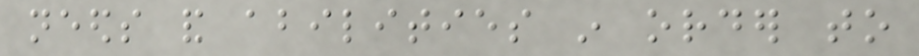needs and abilities in order to
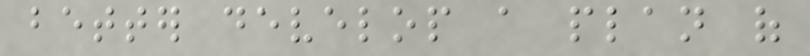better develop a plan of
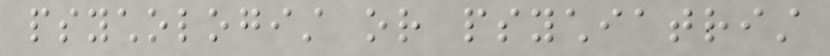psychologist or psychiatrist
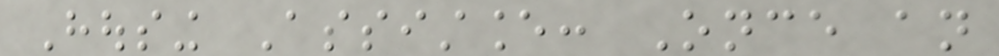Housing Assistance: Once an
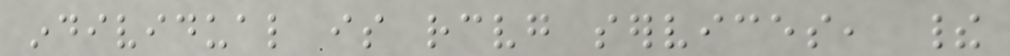individual is receiving services, their
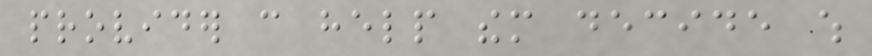provider can help them decide which
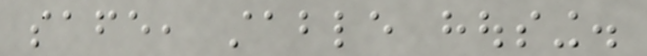safe, stable housing.
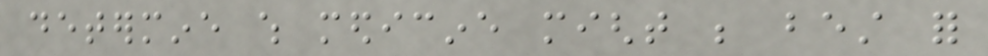determine which medicine might be best for
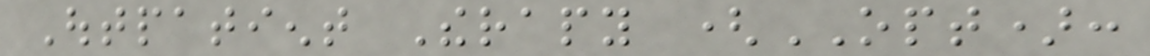Outpatient Therapy (OPT):
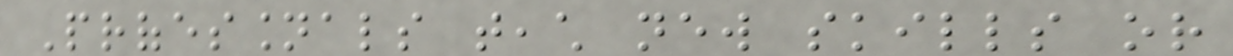Professionals teach new skills or
